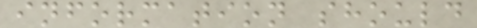information should
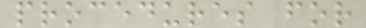procedures for
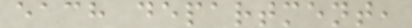each department,
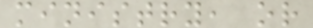ministry, or
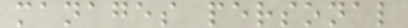manages personal
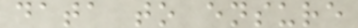data to ensure
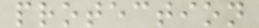protection
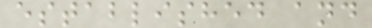established and
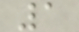1
